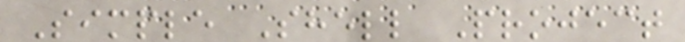Simple Shell Project
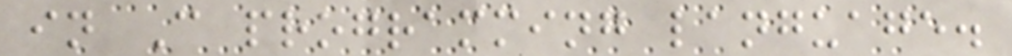in C programming language.
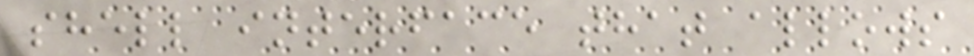shell interface that allows
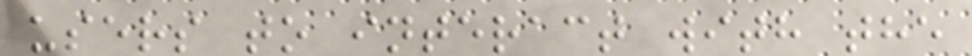users to interact with the
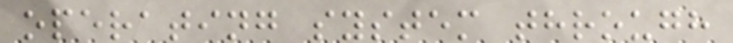operating system through
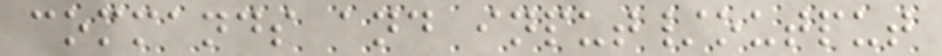commands and input/output
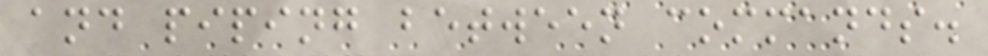and piping between commands.
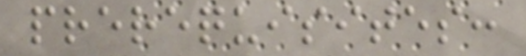prerequisites:
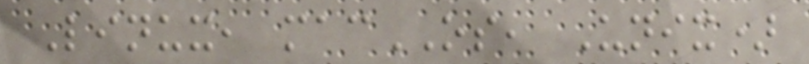Linux, macOS, Unix)
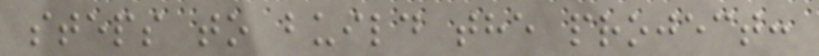steps to build the project:
